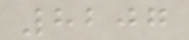8207
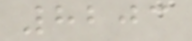8203
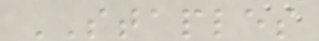STAPLES
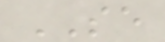SE
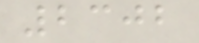2302
